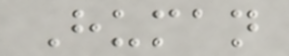Human
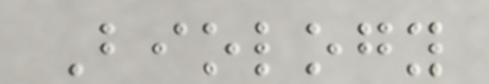Biology
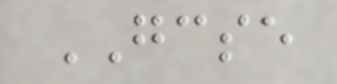GCSE
